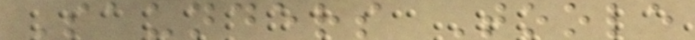Saunders Toole
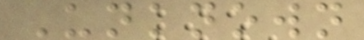Unknown
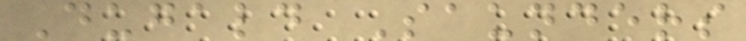Dugald Saunders
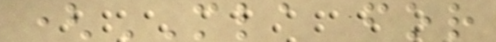(MLA for
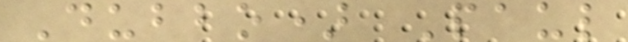Dubbo) Paul
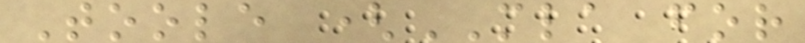Toole (MLA for
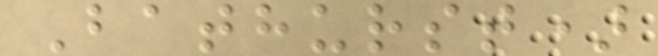Bathurst)
